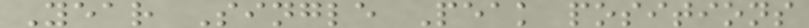Year Single Peak positions
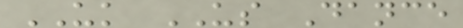UK US Dance
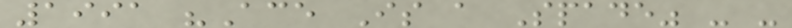1991 "Ace Is a Spade" - -
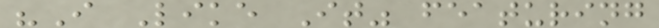"I Like It" featuring
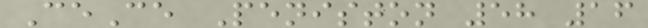CeCe Peniston 58 16
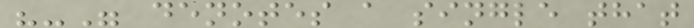"-" denotes a single that
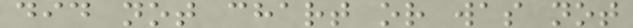did not chart or was not
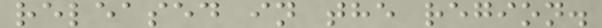released in the region.
